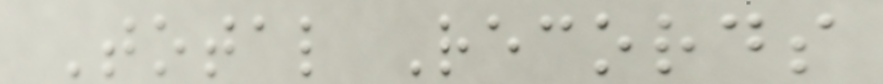Total Records
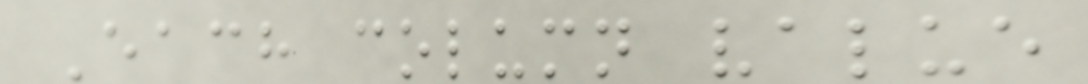Each column value
